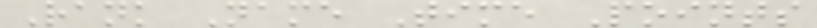Rank Name Time Points
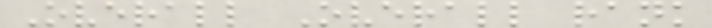Overall Overall rank
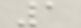1
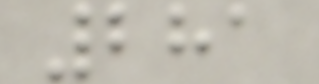281
